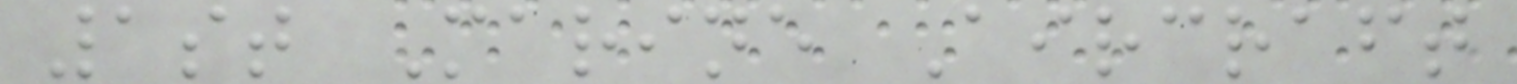1st Marine Aircraft
